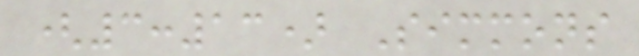(3:13) Simmons
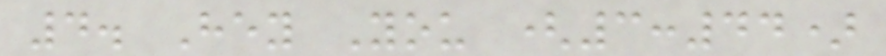4. Hey You (3:44)
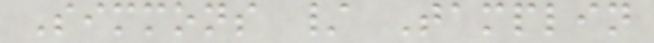Simmons / Tamplin
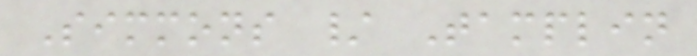Simmons / Tamplin
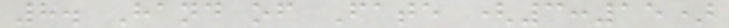8. Hand of Fate (3:15)
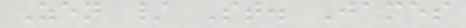Zen / St. James
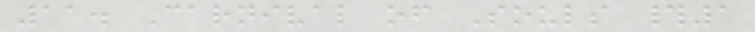11. Carnival of Souls #1
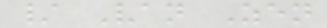/ Van Zen
